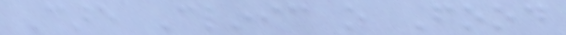Care Clinic o Food
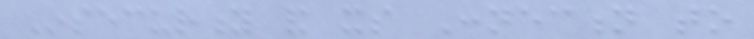Insecurity and its Connection to
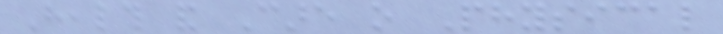Health and Care o Physical
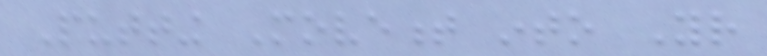Putting Movement into Your
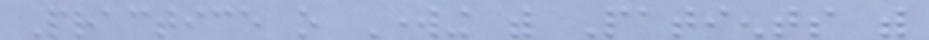Practice o Working with Patients with
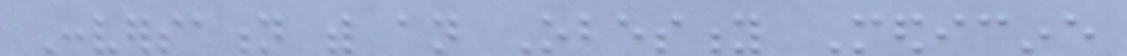Conversation with an Obesity Medicine
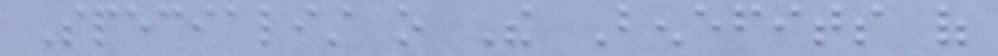Specialist o The Benefits of
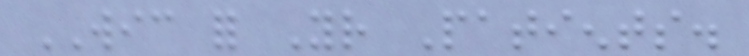WIC for Your Patients.
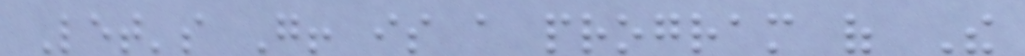Let's Go! is a program of The
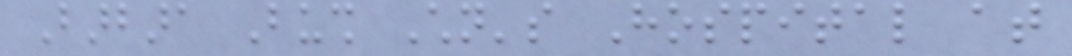Barbara Bush Children's Hospital at
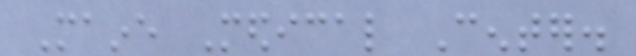Maine Medical Center.
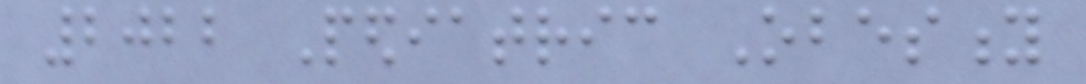2022 Pediatric Obesity
